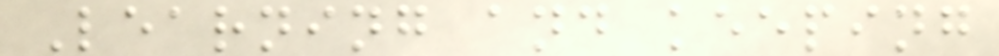Learning and keeping
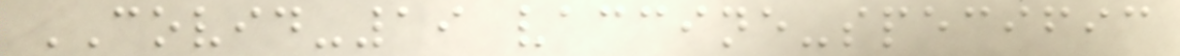COVID-19 vaccine-specific
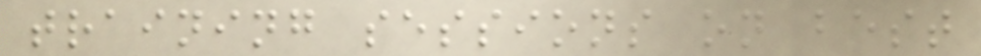training sessions on best
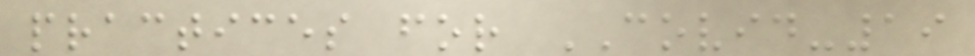practices for COVID-19
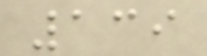139
